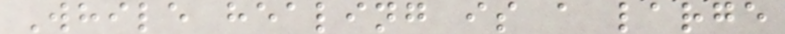While healing is a large
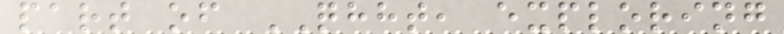part of QHHT, exploring
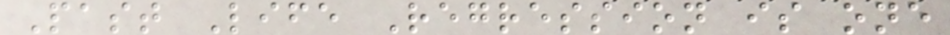Past Life Regression is one
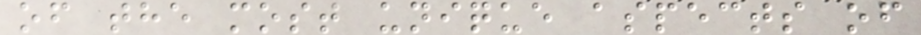of the most unique aspects of
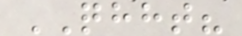QHHT?
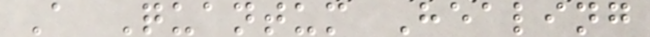A Quantum Healing
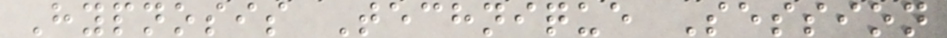Hypnosis Technique Session
